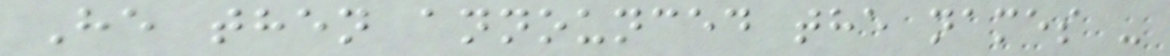He then announced the names -
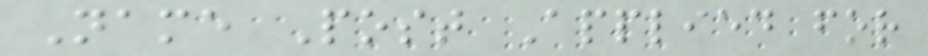Name Post Applied for
